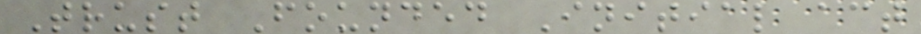Trust Founded Initial act
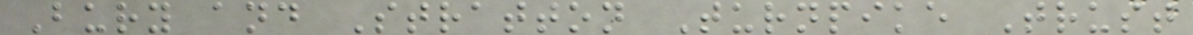Bury and Stratton Turnpike Trust
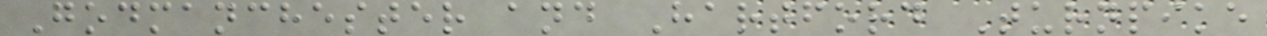Godmanchester and Hartford Turnpike
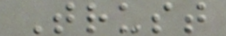Trust
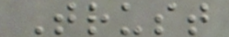Trust
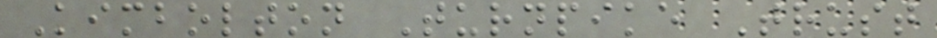Kimbolton Turnpike Trust
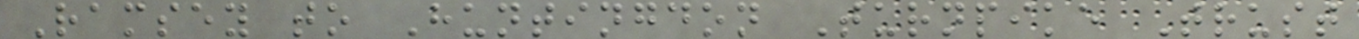Ramsey to Huntingdon Turnpike Trust
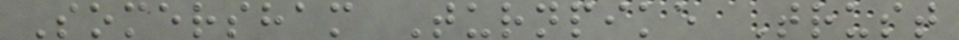Somersham Turnpike Trust
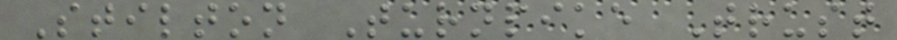Stilton Turnpike Trust
